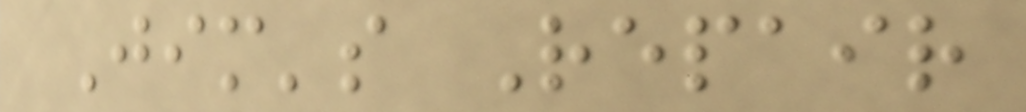Jim's Repair
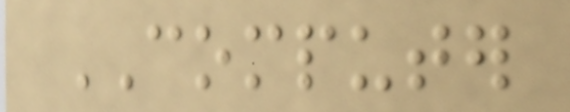COMPUTER
